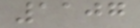1107
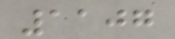1107
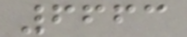6663
